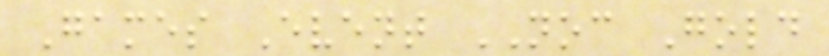Games Event NOC Gold
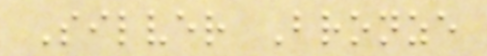Silver Bronze
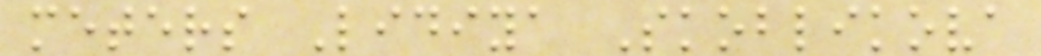meters Lidiya Skoblikova
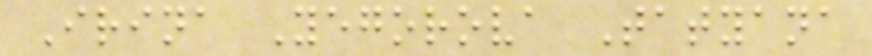Irina Yegorova Tatyana
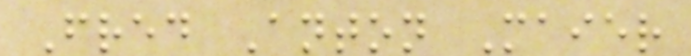Fred Anton Maier
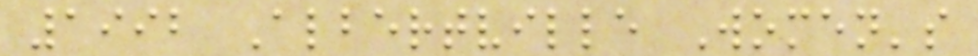1992 Albertville Women's
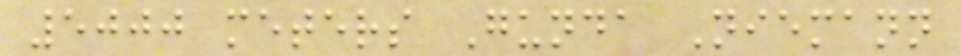5000 meters Gunda Niemann
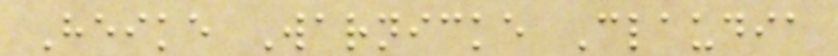Heike Warnicke Claudia
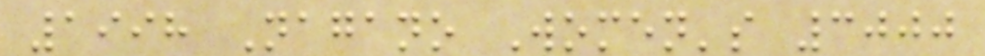1998 Nagano Women's 3000
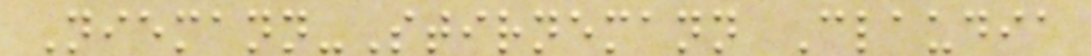Niemann-Stirnemann Claudia
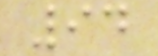94
